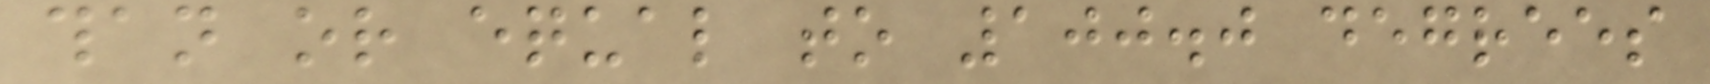than or equal to 100.0 degrees
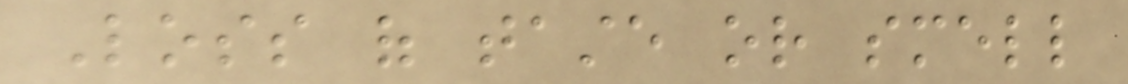Loss of taste or smell
